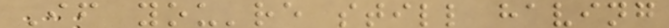If you're still having
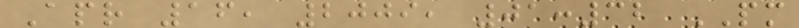Apr 16, 2009, 01:32 PM
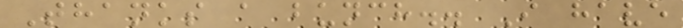Thanks a bunch.. I have
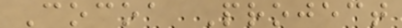Cocoa Project
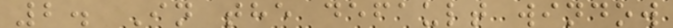2. In the default window
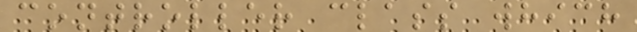controller class which
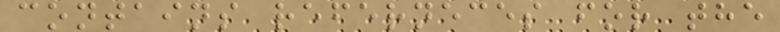contains referneces for the
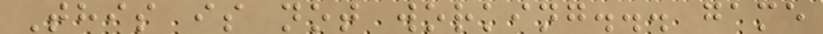This is not working... game
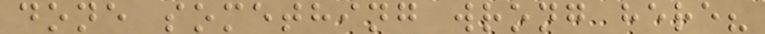done something wrong here?
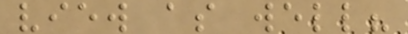view as well?
